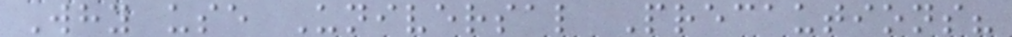Why use Universal Precautions?
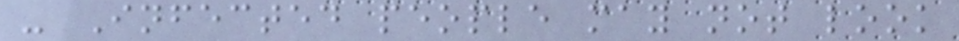- Infected people may not look
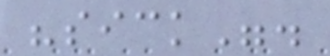"sick".
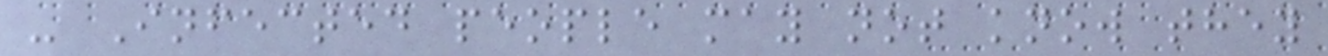- Infected people may not know they
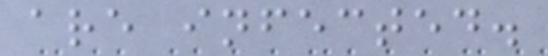are infected.
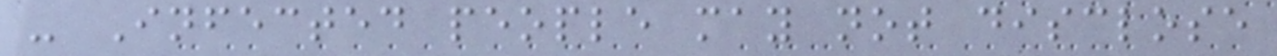- Infected people may not disclose
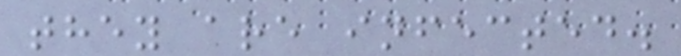they are infected.
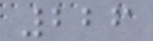226
